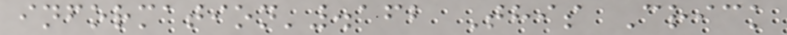information'.162 This Crick
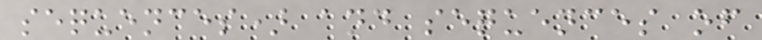sequences) and sequences of
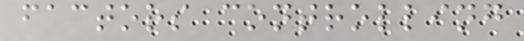factors controlling
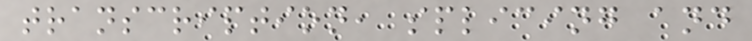transcription, splicing and
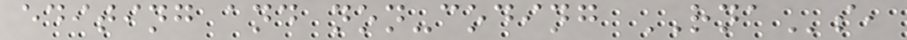editing and non-coding RNAs,
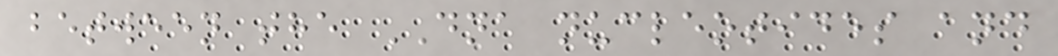between the DNA nucleotides and
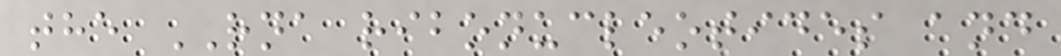the RNA ribonucleotides and
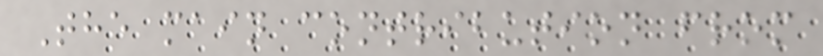The main contribution from
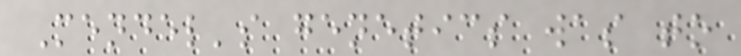Mendel's genetics was to
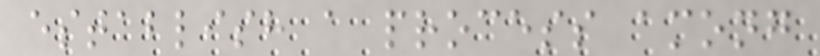establish a process among
